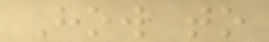How to
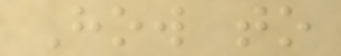How to
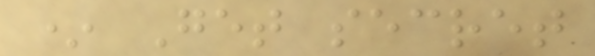* Get secret
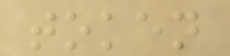token
